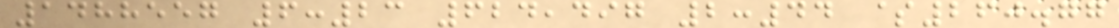1488557 6:23 624,497 2:44 $260.77
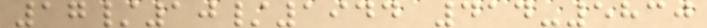17/10/1944 414-5830
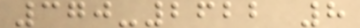370-2622 8
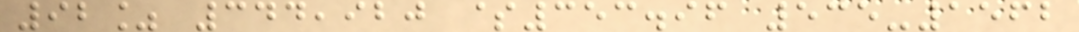92% 344,920 $353.96 535-1562
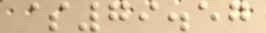$79.57
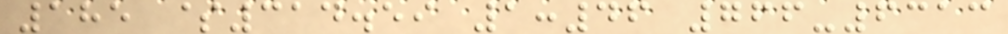185 $314.59 1:46 766-6313
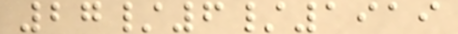27/6/1919
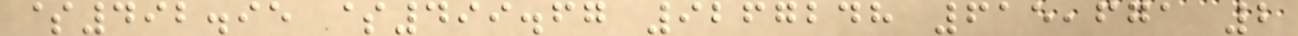$492.95 $499.67 9267248 615,671 2
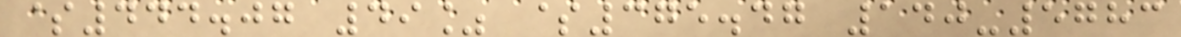$444.07 49% $375.47 140-5783
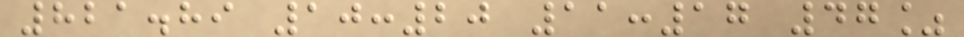821.89 10:20 11:17 47%
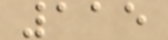115
